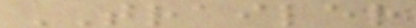TRAILER
